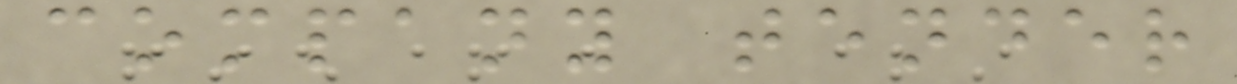company tender
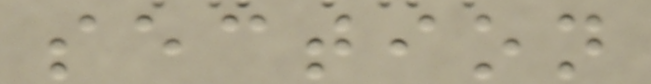section
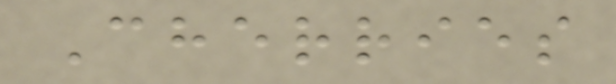Cherries
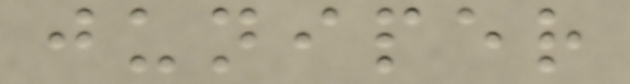juniper
